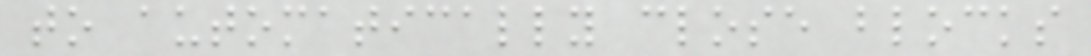to automatically close blocks
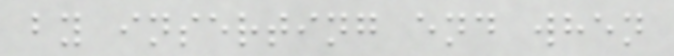by inserting end when
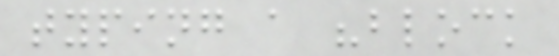typing a "block
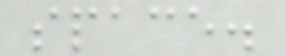space.
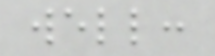well:
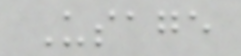Usage
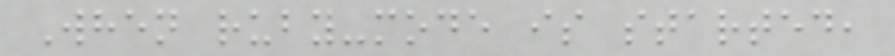When ruby-mode is started,
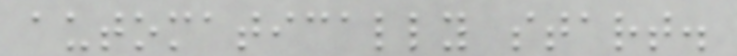automatically start.
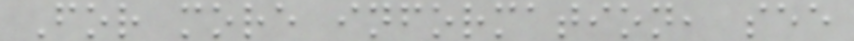For more information, see
